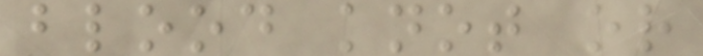blood knot or
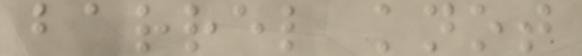barrel knot
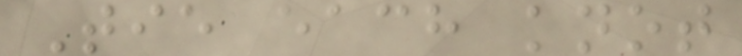Tie each knot
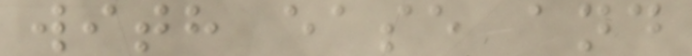with ease and
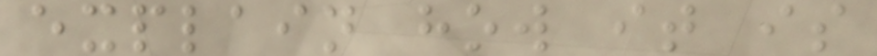explain how it is
